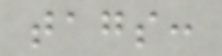tags:
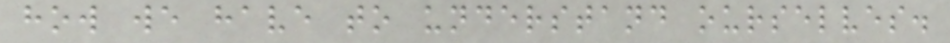how we have to understand ourselves.
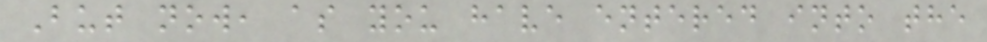But now, as you have entered into the
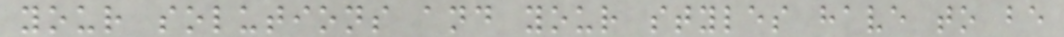your solutions and your styles have to be
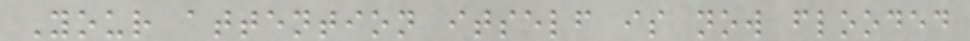Your attention itself is now flooded
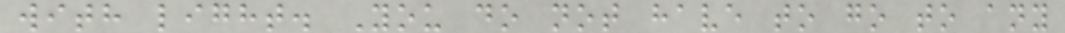with light. You do not have to go to any
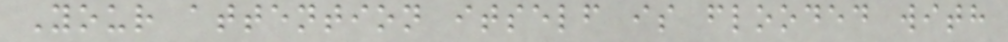Your attention itself is flooded with
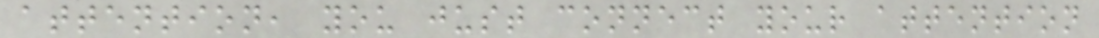attention, you just connect your attention
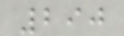290
